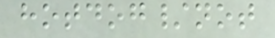hotdog/not
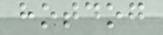hotdog
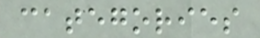categories
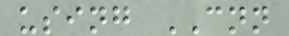using CNN
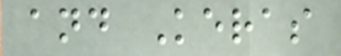and Keras
